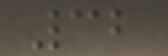32
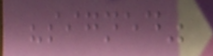"signed"
